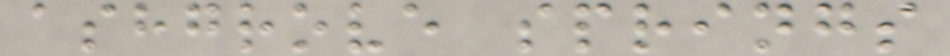ashgrove springs
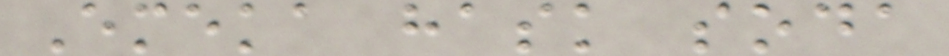Emeka hask soda
